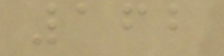162
